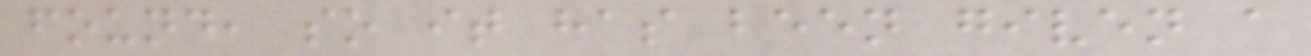found, so it has been given a
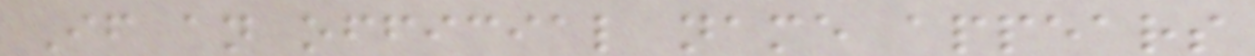If an official name appears
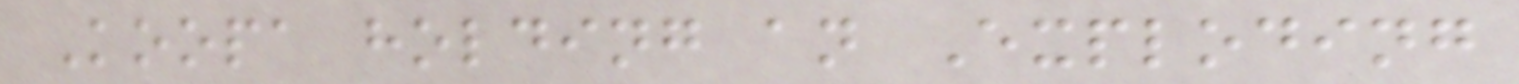Koopa holding an Exploding
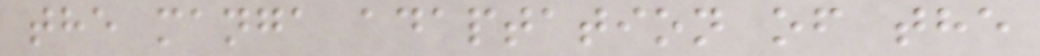the manga adaptation of the
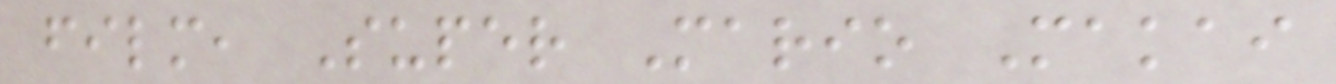film, Super Mario Makai
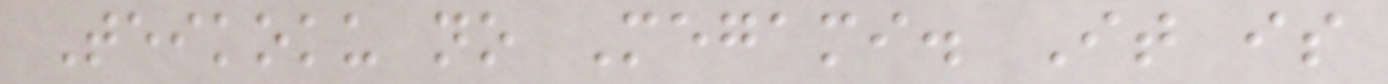Teikoku no Megami. It is
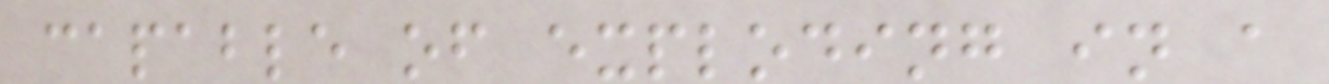capable of exploding in a
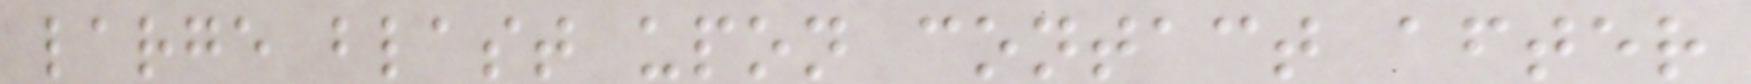large blast upon contact after
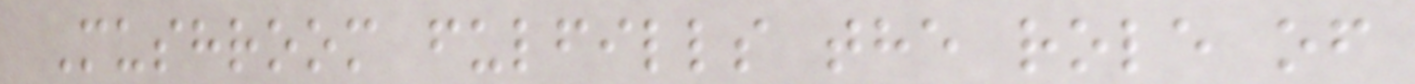Mushroom fulfills the role of
